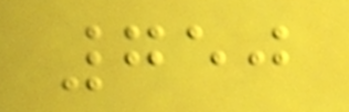750
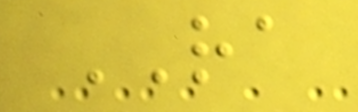RA
